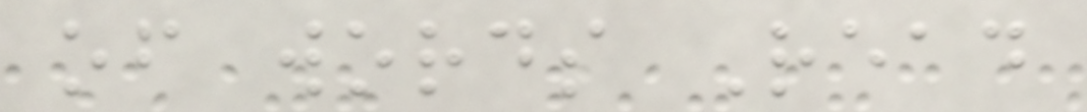of words Read
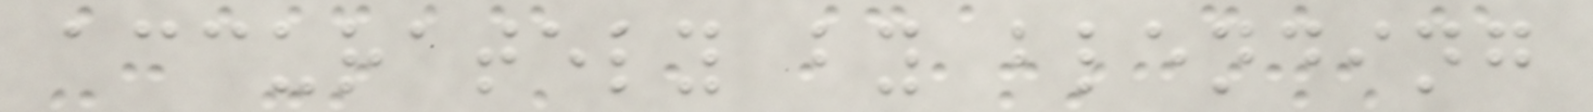accurately by blending
